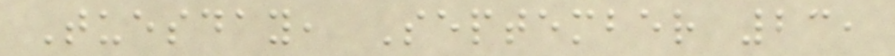Tuesday, September 23,
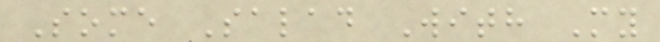Some Salad With My
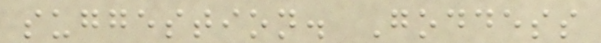suggestion. Goddess
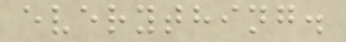everything.
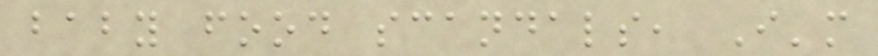baby food scandals, I'm
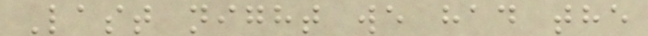Last night we had the
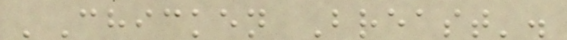'Chicken Breast'.
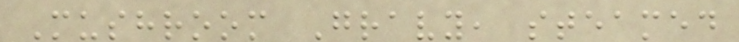Mushroom Gravy, steamed
